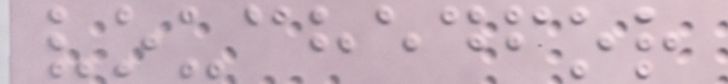vouchedfor
